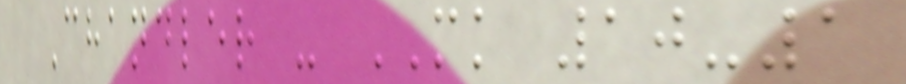Chandler - MK 10-1
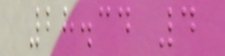28.34 4
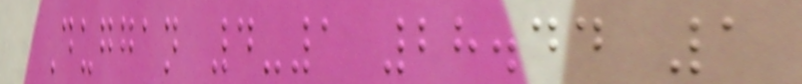Duggan 4-1 28.44 1
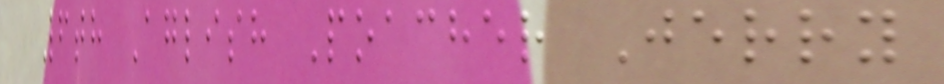6th Aglish Poacher Jerry
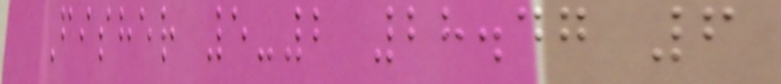Fisher 5-2 28.47 6
